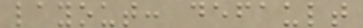layout: default
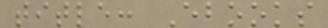title: Ebooks
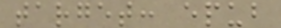target: epub
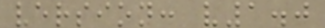version: v1.0
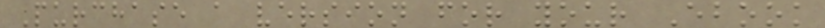Purchase a version for your Ebook
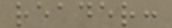reader:
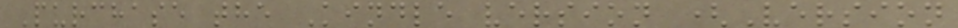Purchase the Kindle version (Version
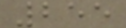255
